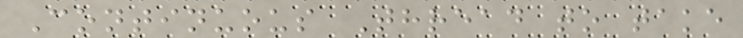Continuous Thread to take
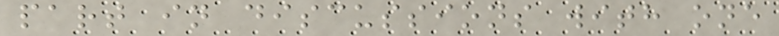part in discussions with one
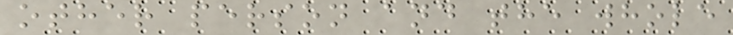other person and the whole
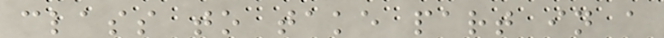class to take part in a
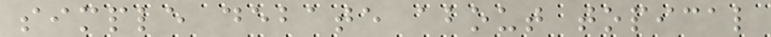simple debate about topical
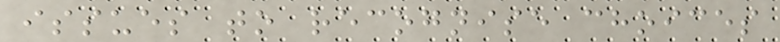issues to recognise choices
